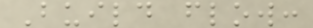Build flow:
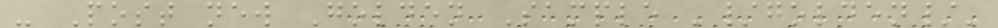- Post new Golden Sample '/golden/'
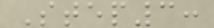Step3:
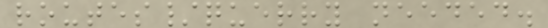routes/querry needed.
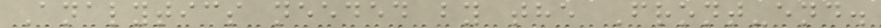Analytics needed by the Front-end.
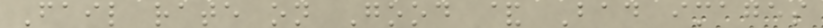Fail rate on Good & Bad images
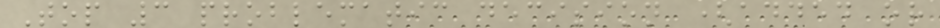Top 3 problematic decision (added or
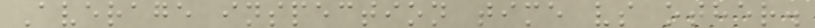Average inspection time vs other.
